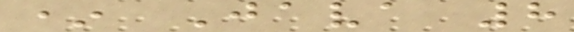* Java 8
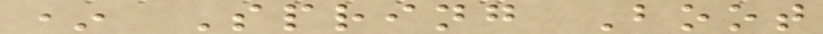* Spring Boot
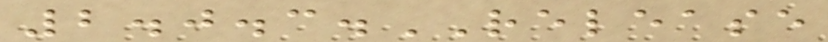2.0.3.RELEASE
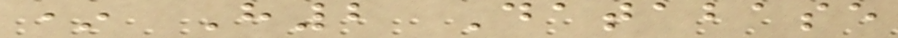* H2 Database
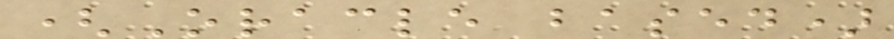(Oracle based)
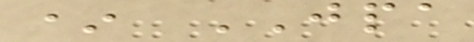* JPA
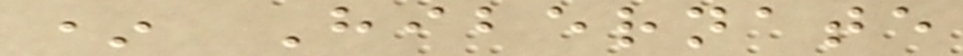* Hibernate
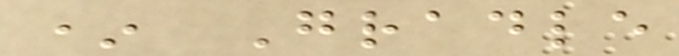* Gradle
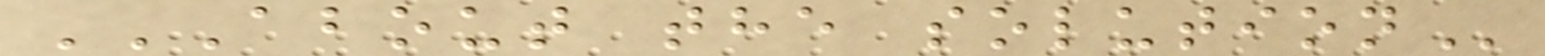ABOUT THE SOLUTION
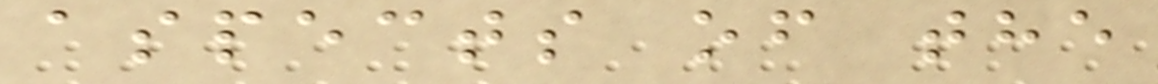aspects of the
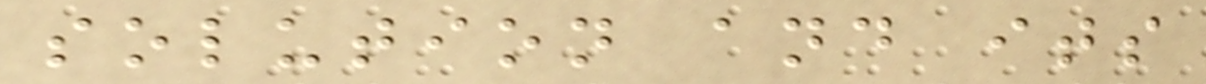solution and its
